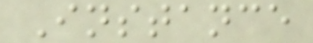Instance
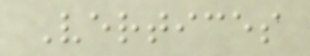Vertices
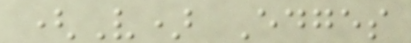(V) Edges
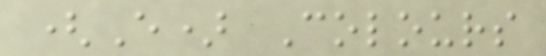(E) Colours
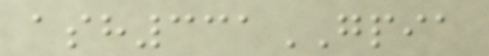ash331GPIA
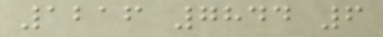1216 7844 6
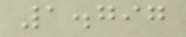1.797
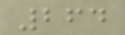264
